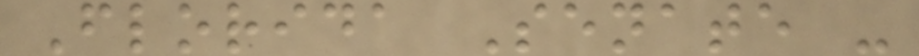Florida Senate -
